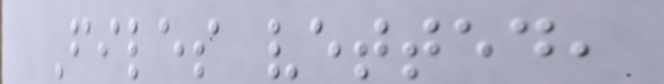Files vetted,
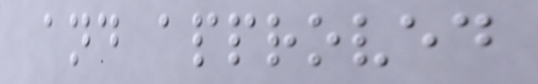and approved
